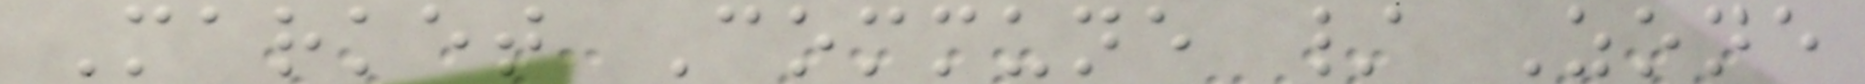Market Commune / Zone
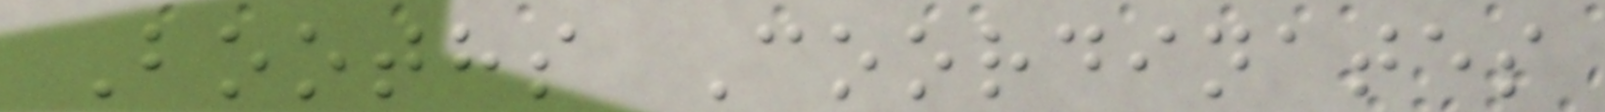Booths Coordinates
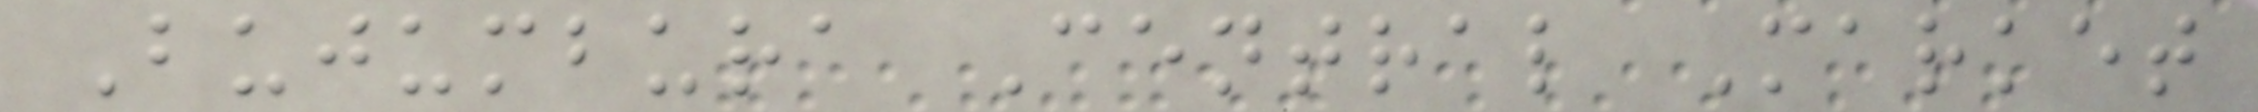Bujumbura Central Market
